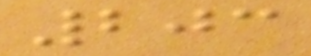203
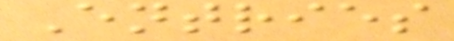Entries
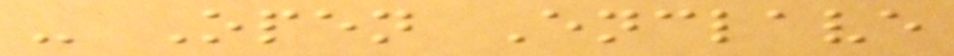- Open Enclave
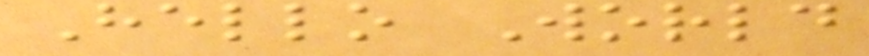Hello World
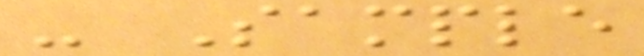- Sample
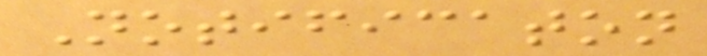Notificaton
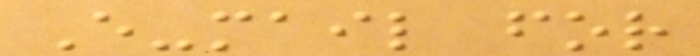E-mail for
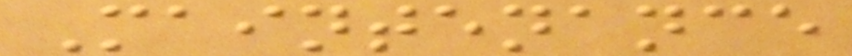Maintenance
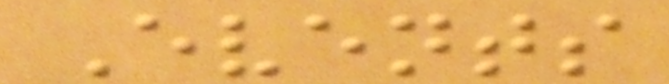Events
